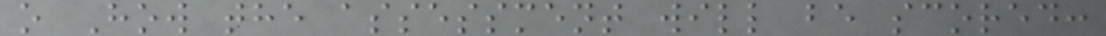o How the assessment will be scored:
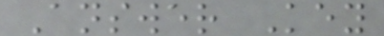Answer Key
